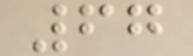67
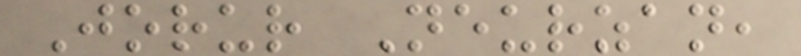Jorur Neurzan,
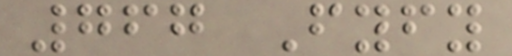767 Fyfy
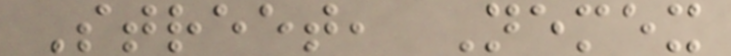Street, Nemex
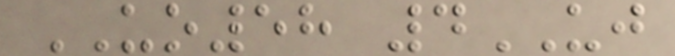UO58 4UJ
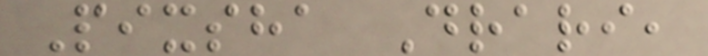Pixsha Drari,
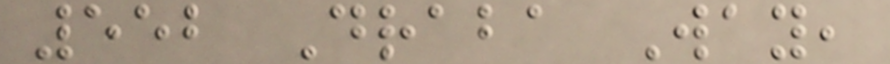552 Draba Way,
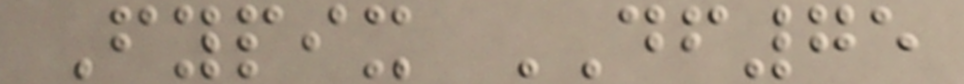Fypix DF75
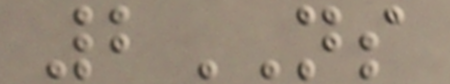2NS
